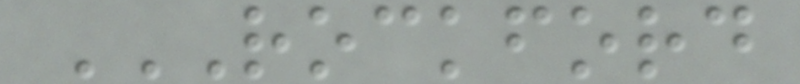ROCKFORD
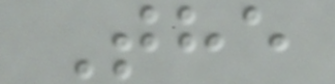The
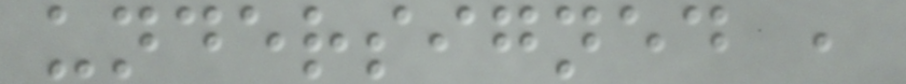undersigned ,
